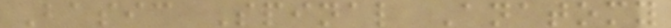Basic Spinal Anatomy
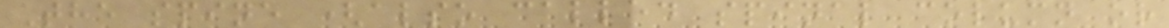The spine (also called spinal column or
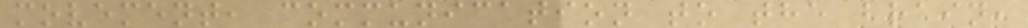movement, communication to the brain,
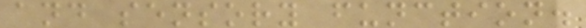and sensory function.
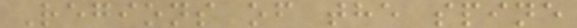Regions of the spine
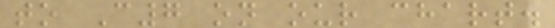to C7 on our chart.
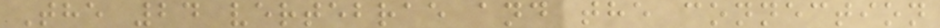The 24 vertebrae and the connection
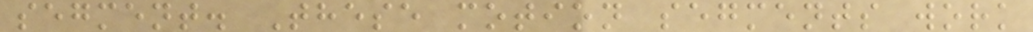segment. These motion segments work
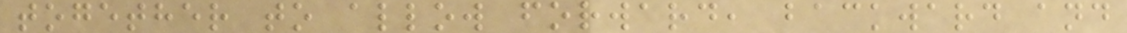together to allow forward, backward and
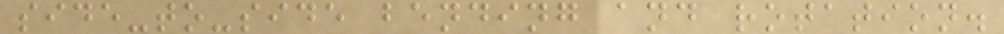side-to-side bending and rotation.
